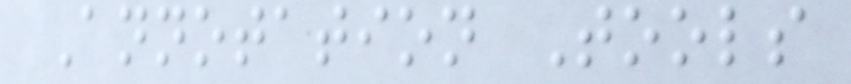Annotation Tools
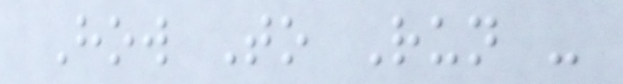How To Run -
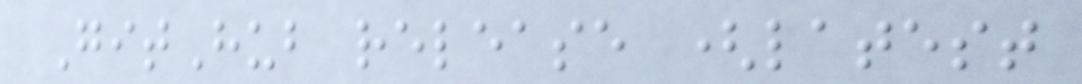GitHub release (latest
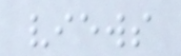views
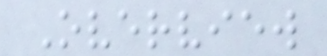Overview
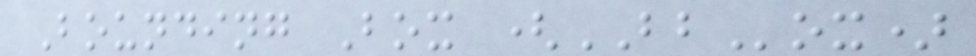Bounding Box (BBox)
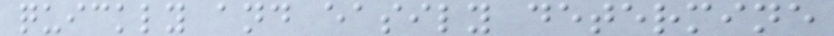quickly and easily determine
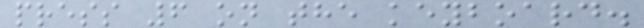press 6 on the keyboard.
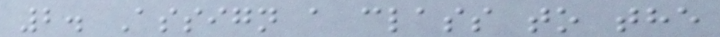2. Assign a class to the
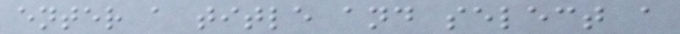enter a title and select a
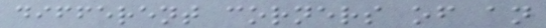different corners of an
